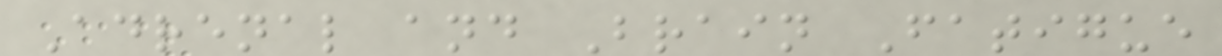Adrenal and Brain Fatigue
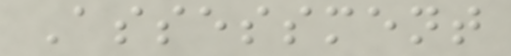Assessment
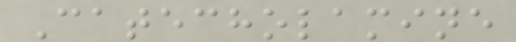Catecholamine
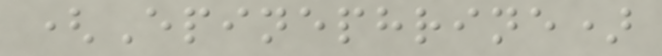(Epinephrine)
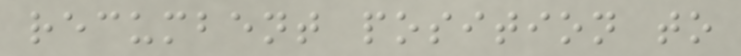recumbent position to
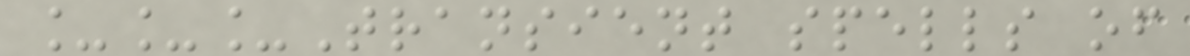___Transient spells of
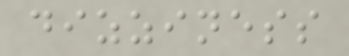dizziness
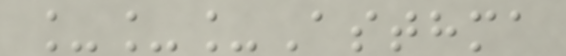___Asthma
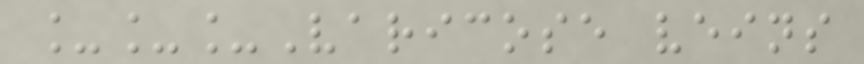___Varicose veins
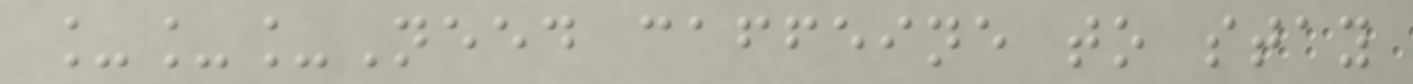___Need caffeine to stay
